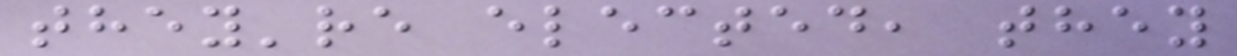they're elected, they
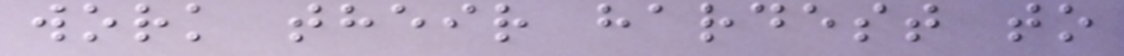work their hardest to
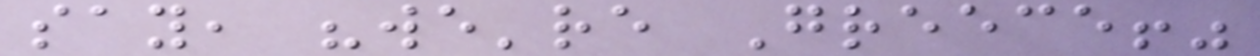say, "we're Greece!"
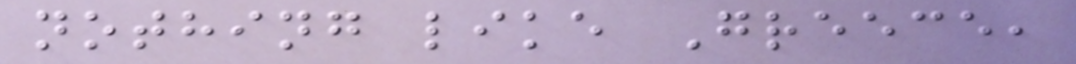nothing like Greece,
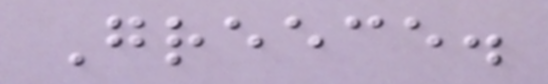Greece.
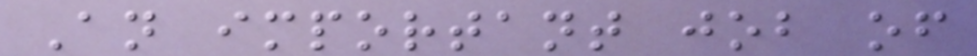An important job of
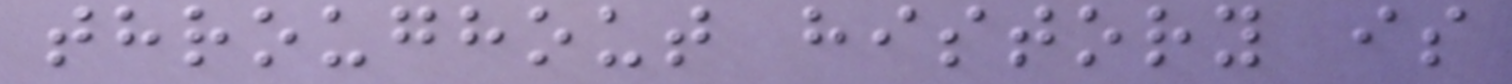throughout history is
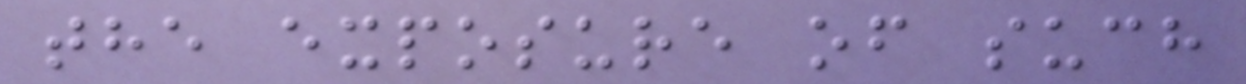the exposure of such
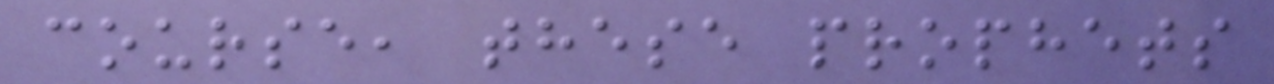course, these prophets
